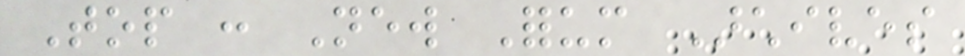Top : New Forum Archives
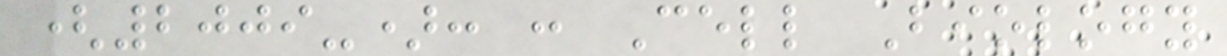(2009-): : Cell Biology
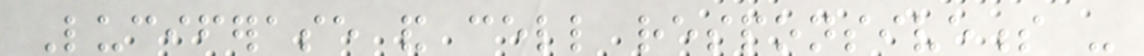Luciferase and cell responsiveness -
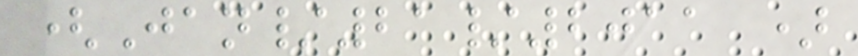(Jan/21/2011 )
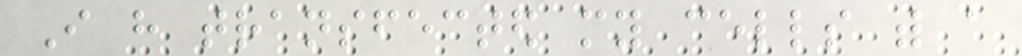I have transfected my cells with a
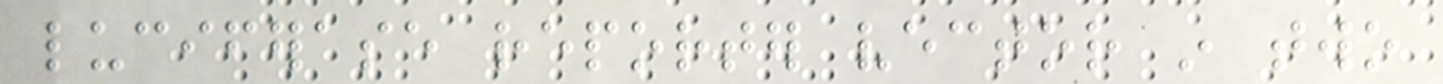luciferase reporter vector in two
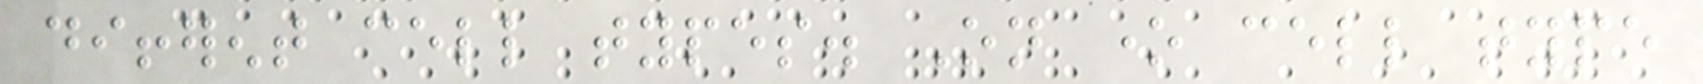different cell types. On one cell type
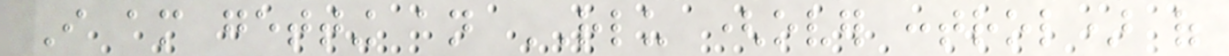I am getting an RLU (over control) of
